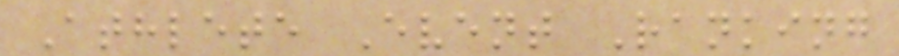Athlete Event Ranking
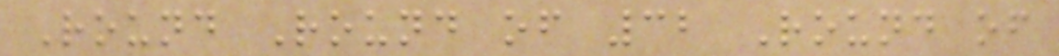Round Round of 32 Round of
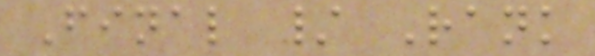Final / Rank
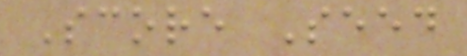Score Seed
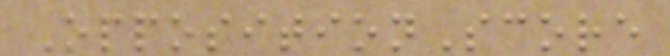OppositionScore
